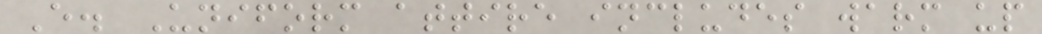E. Uniform attire includes warm up
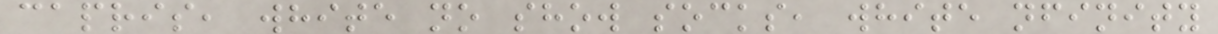capris, white no show socks, white nfinity
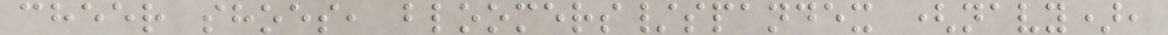cheer shoes, bloomers/spandex (navy),
